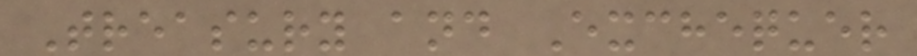Treasury and Exchequer
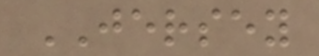JERSEY
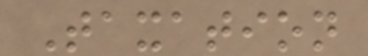Taxation
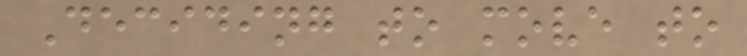Deciding to move to
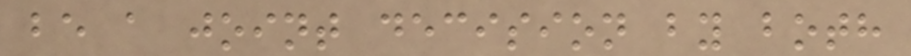be a joint decision by both
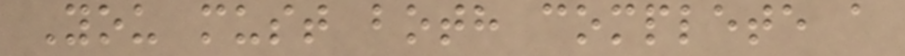You must both complete a
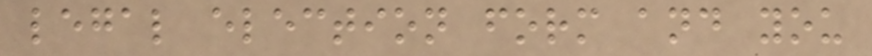legal election form and you
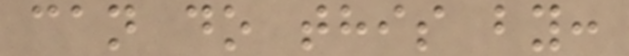can do this by:
